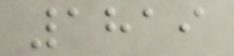1819
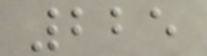225
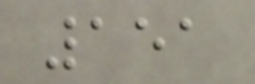151
